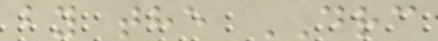by the DRC
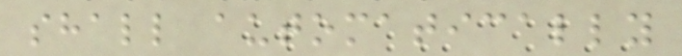shall automatically
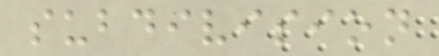subdivision
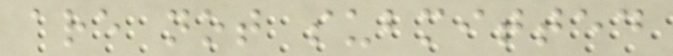are not submitted
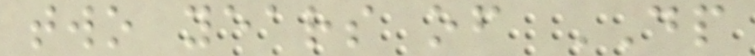two years of DP
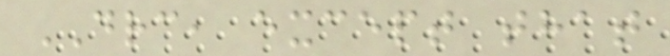DRC, except that
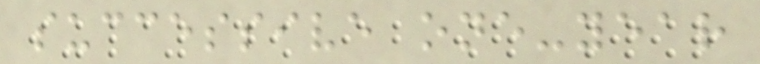successive one-year
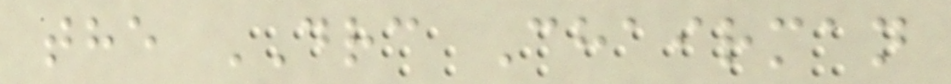the DRC Chairman
